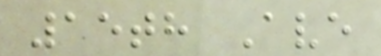15th Ave
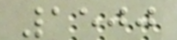1500
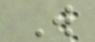W
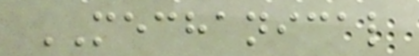MECHANICAL
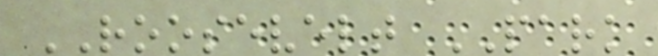ROOSEVELT PARK
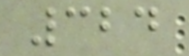324
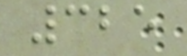325
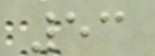53
